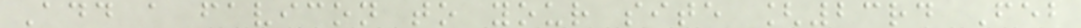Add a favicon to your site [23rd Feb
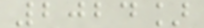2024]
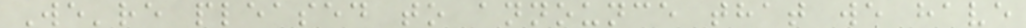We're pleased to announce that we have
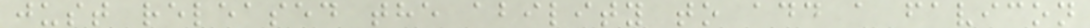just released the ability to add a favicon
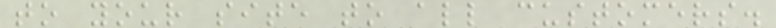to your site to all customers.
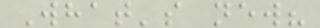What's new?
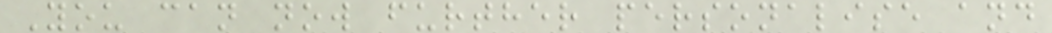You can now further personalise and
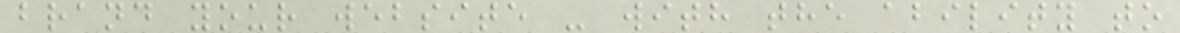brand your website - with the ability to
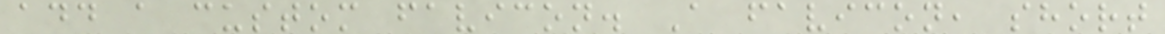add a custom favicon. A favicon, short
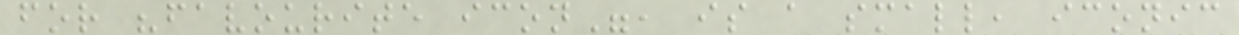for "favourite icon", is a small, iconic
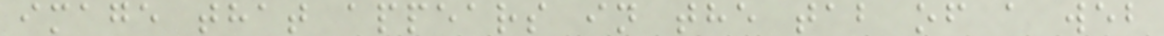image that appears in the tab of a web
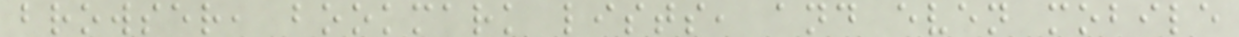browser, bookmark lists, and even mobile
